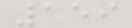159
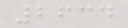2634
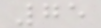75
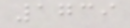1739
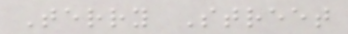Terry Street
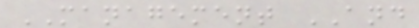MANAGEMENT AND
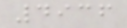4936
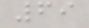69
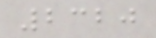2320
